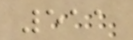511
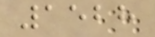1528
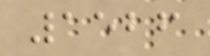1526
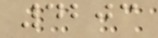4203
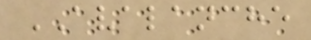AVALANCHE
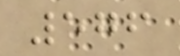576
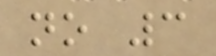no 3
